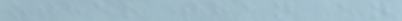other than an
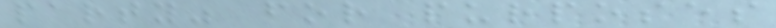party" for purposes
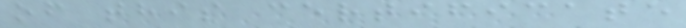of this certificate
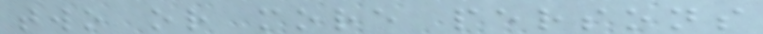two or more persons
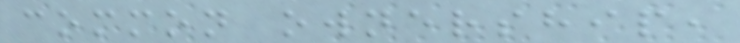common ownership,
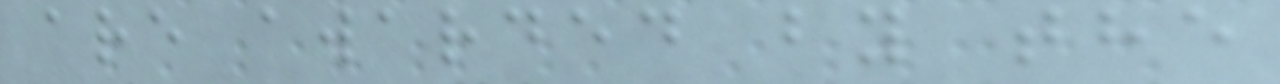are awarded by the
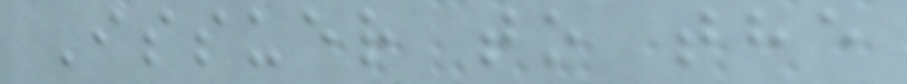Issuer to the
